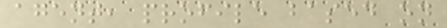agent, profile based on
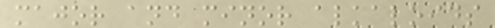major and minor alkaloids
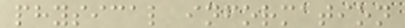physical information
